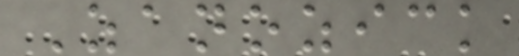Zanozick
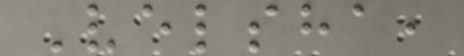Velsha,
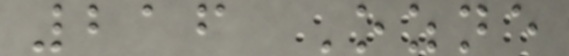216 Ozne
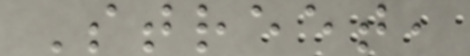Street,
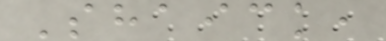Shaick,
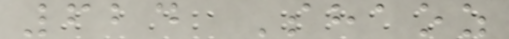624 Shaoz
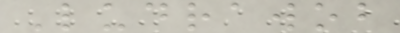Ludrawob
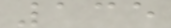135
